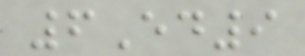6Ed9
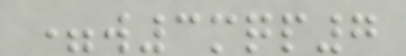=w3mqp7
